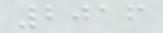2016
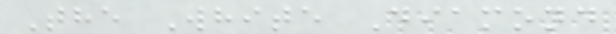The White Diamond
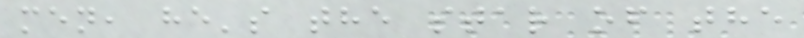men, he's the star of the
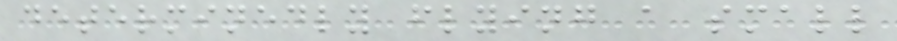determinedly flying a small
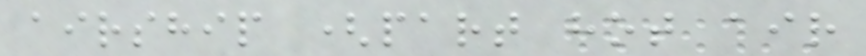airship (part hot air
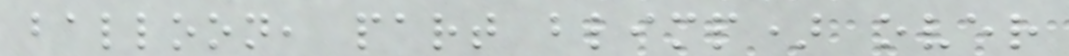balloon, part blimp) over
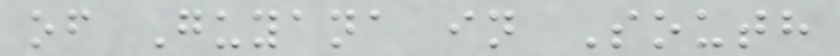of Guyana in South
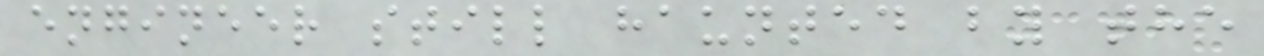engineer still haunted by the
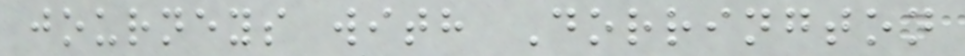journeys with Dorrington
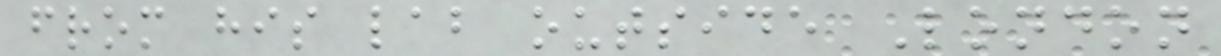from his lab outside London
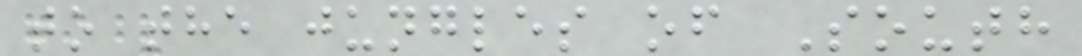to the jungles of South
